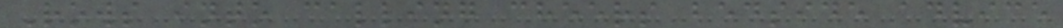Rows into calling cheers bedside advice
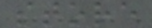store
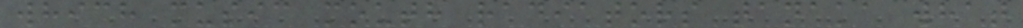which music mouth radiators tanaka what
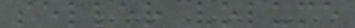seller volume
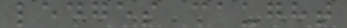ledges caught
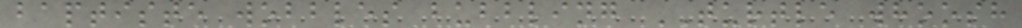baptiste wobbles bubbling TURTLE whoosh
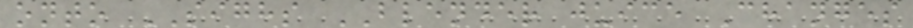onto SIGHS BLENDER juice Changes
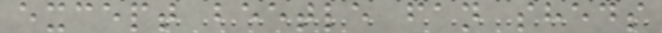except beetle fan sheds
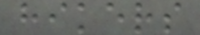hikers
